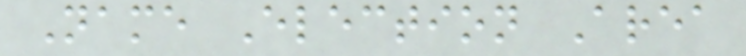Name Election Area
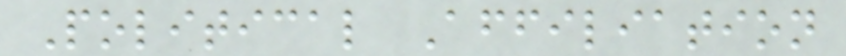Political Affiliation
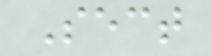Sect
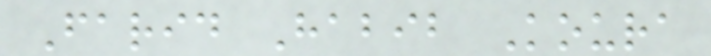Farid Habib Koura
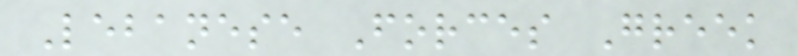Lebanese Forces Greek
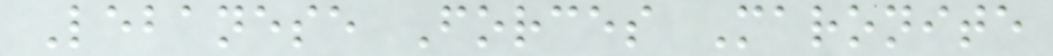Lebanese Forces Maronite
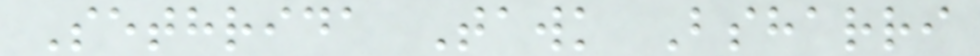Sethrida Tawk Bsharri
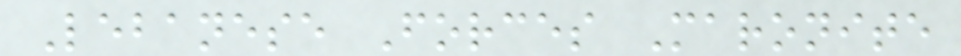Lebanese Forces Maronite
